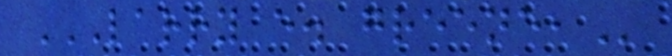LARRY E. GREENE,
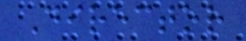Director
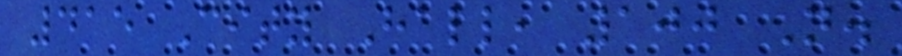415 City Hall, 100 N.
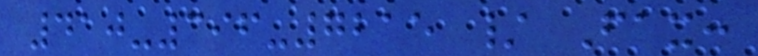410-396-7215 / Fax:
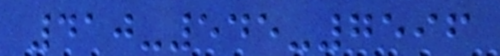410-545-7596
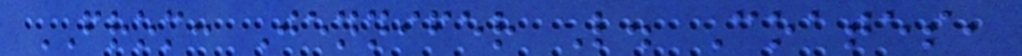FROM: Jennifer L. Coates,
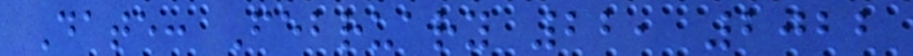Date: February 22, 2022
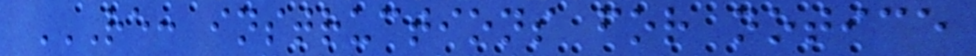RE: INSTRUCTIONS FOR NOTICE
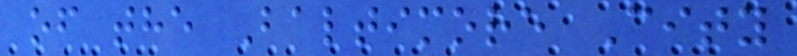of the Baltimore City
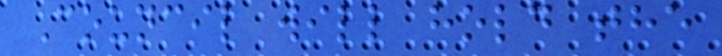Council will hold the
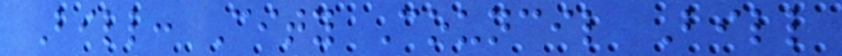Bill: City Council Bill
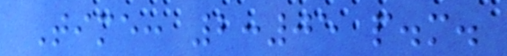Time: 2:05 p.m.
